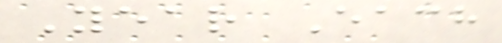Year Each
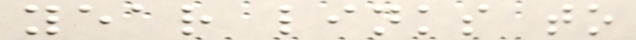year links to
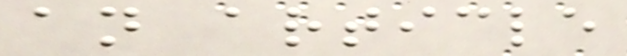an article
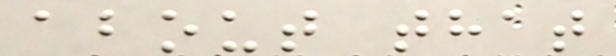about that
